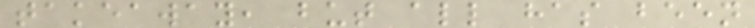takeaway, but all has been
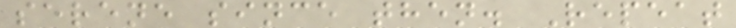serene since then. Repeat
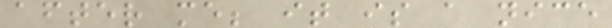after me; it is a nice
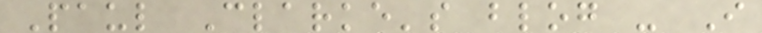Paul Clarke's blog - I
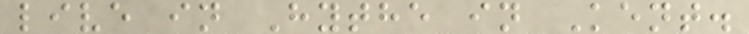live in Hythe in Kent.
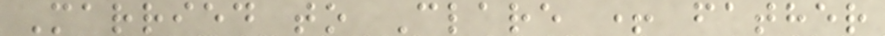Married to Clare + father
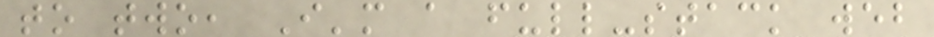to two, I'm a full-stack web
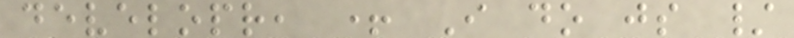developr, + I do js /
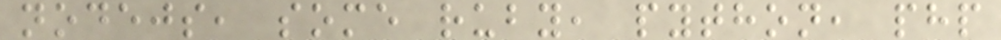nodejs, some ruby, python, php
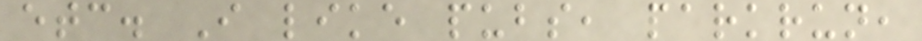etc. I like pubs, parkrun,
